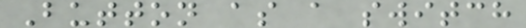Button as a switch
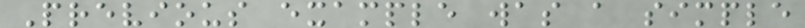Previous example was a simple
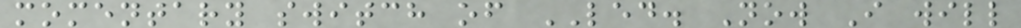momentary switch of LED. Now I will
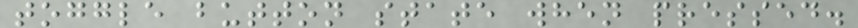toggle button state when pressed.
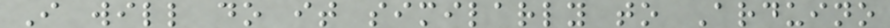I will do it similarly to Arduino
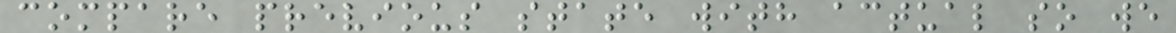compare previous state with actual so we
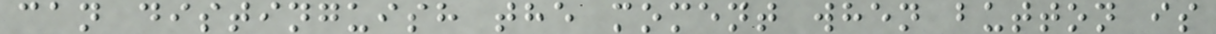can distinguish the moment when button is
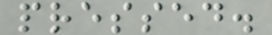pressed.
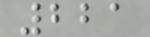221
